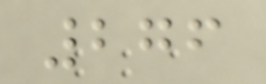276
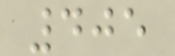405
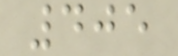405
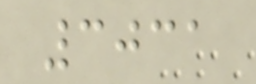3031
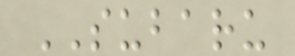SUBARU
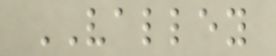VALLEY
